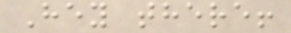Hey there!
